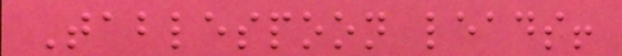Tablespoon leads!
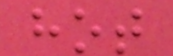hot
